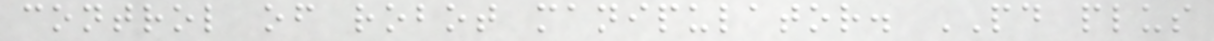control of robot manipulator. PD plus
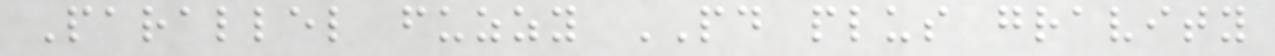Parallel fuzzy PD plus gravity
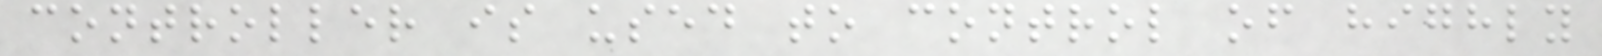controller is used to control of highly
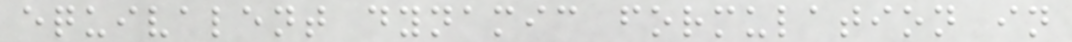equivalent dynamic formulation in
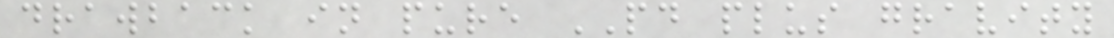drawback in pure PD plus gravity
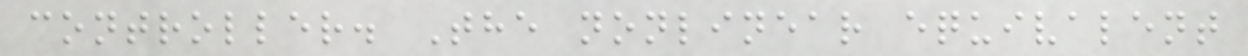controller. The nonlinear equivalent
